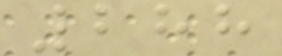288
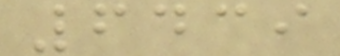6439
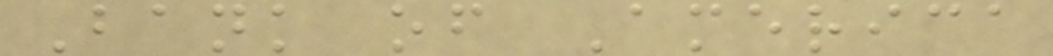Bank of America
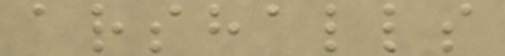arshalls
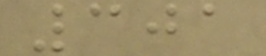301
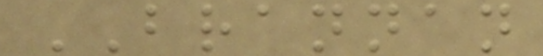BRANNAN
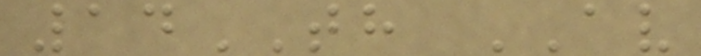14TH AV
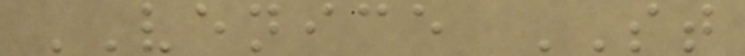VENICE ST
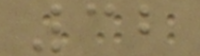32
